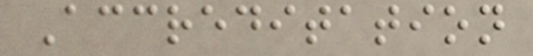Accreditation
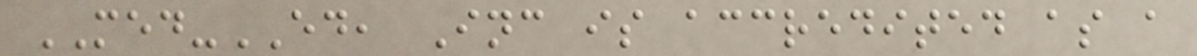MED-ED, Inc is accredited as a
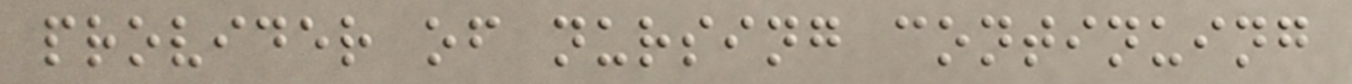provider of nursing continuing
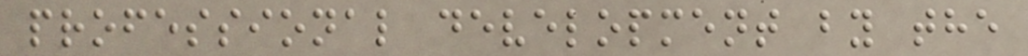professional development by the
